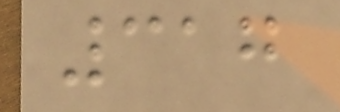317
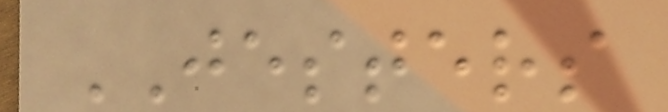JESTERS
